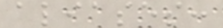aliases:
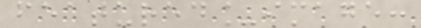featured_image:
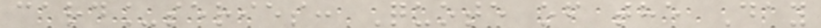card_series: Quote of the Day
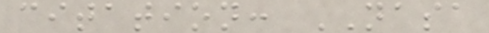citation: NASA
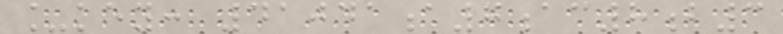_key: 41041a7ac8b3
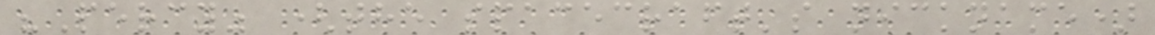"Percy" (the spacecraft's nickname)
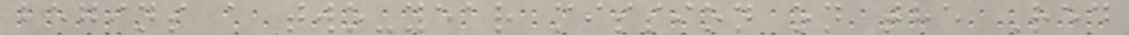begins a two-year mission on the Red
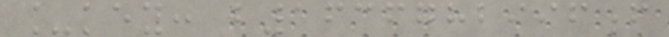_key: b1636782996f
